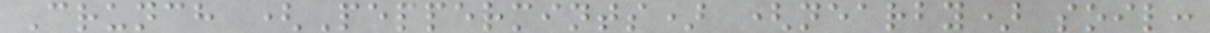Crunch (Peppermints) (nearby) soil:
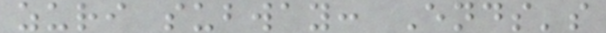zuri subway: Ends's
